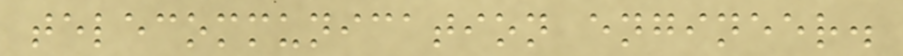telecommunication engineer.
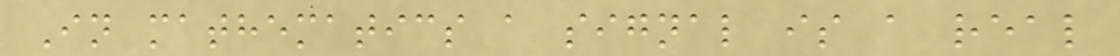In mathematics a signal is a real
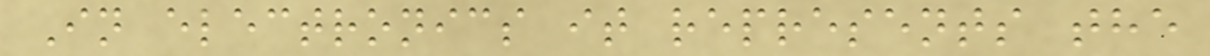In electronics it represents the
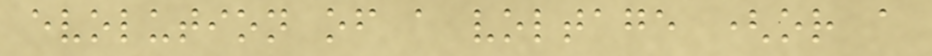evolution of a voltage (or a
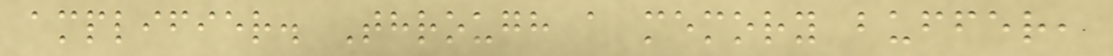amplifier. Through a memory buffer,
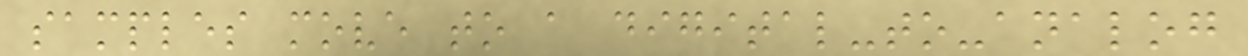samples move to a digital-to-analog
